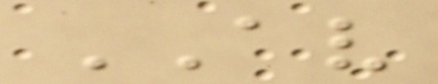AV
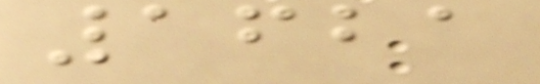1621
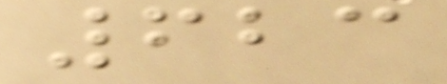623
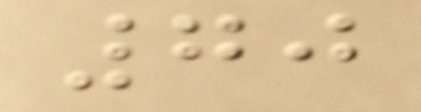70
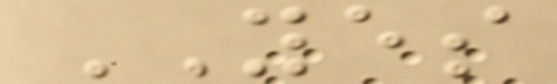YES
